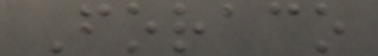Foraco
